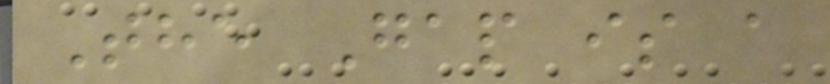The Gap is a
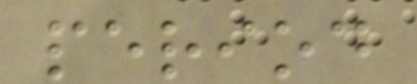period
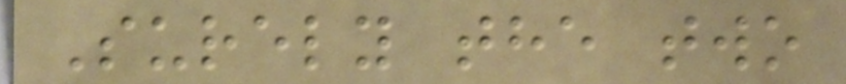Surely the two
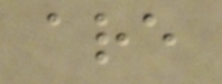are
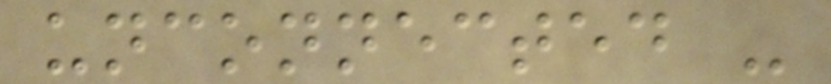unconnected -
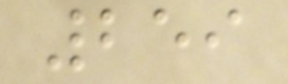259
